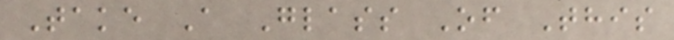Take A Glass Of This
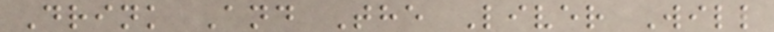Drink And The Liver Will
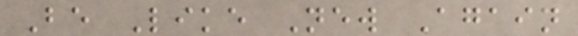Be Like New Again
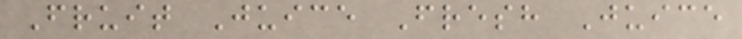Fruit Juice Fresh Juice
